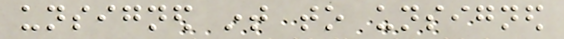unsigned int to unsigned
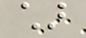char
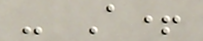- A+
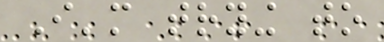I'm trying to
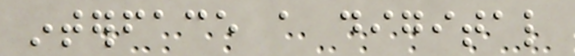interface a digital
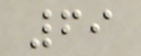69
